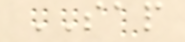SAP
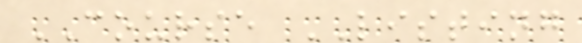COURSE LISTING
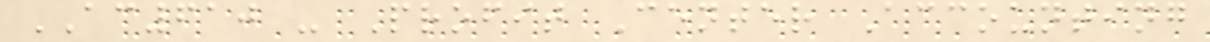AC610 - Profit Center Accounting
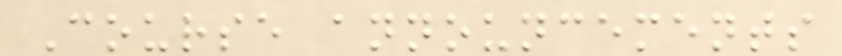Course announcements
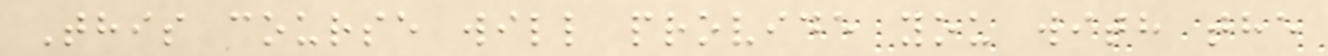This course will provide you with the
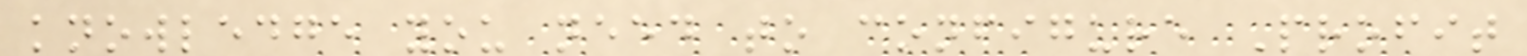knowledge you need to configure Profit
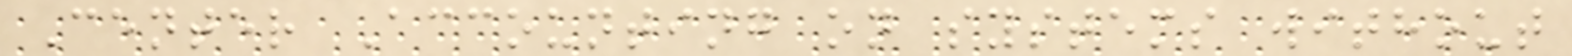Center Accounting on systems without
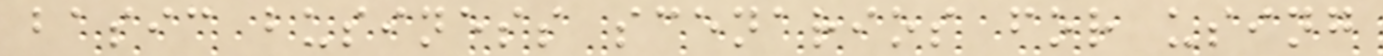basic business scenarios for using
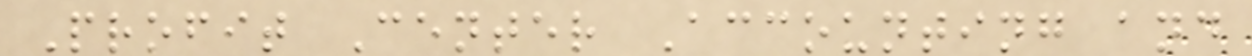Profit Center Accounting and
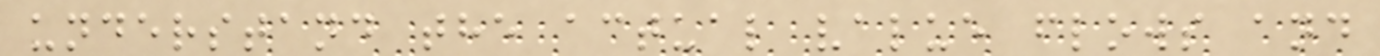understand the actual value flows and
